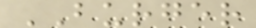BURGER
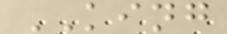KING
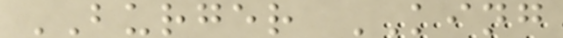BURGER KING
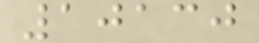10130
